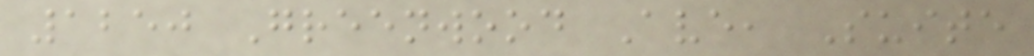1250 Greenwood Ave, Suite
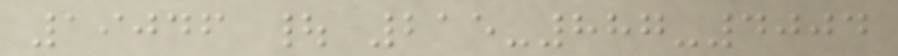19046 | 215-887-4004
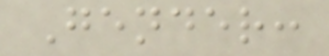Gender:
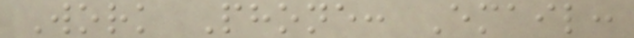Work Phone: Email:
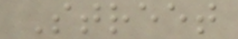Street
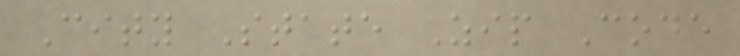City State Zip Code
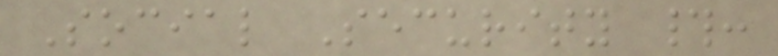Social Security #:
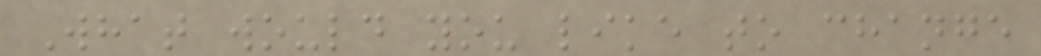What would you like to change
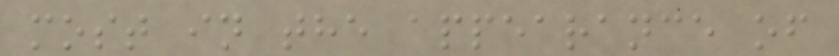most in the appearance of
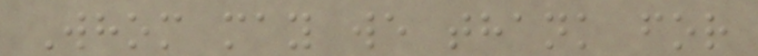Whom may we thank for
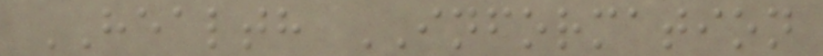HEALTH INFORMATION
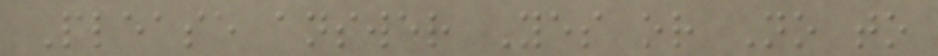Please answer Yes or No to
